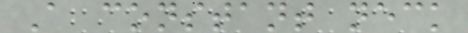A constant neck
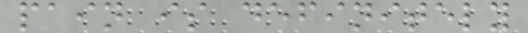pain is definitely
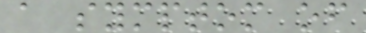a symptom of
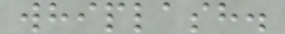whiplash.
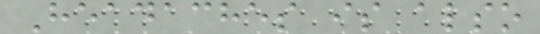Headaches is also
